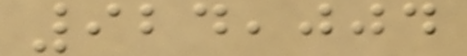924,004
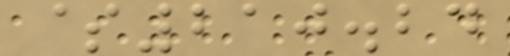$210.24
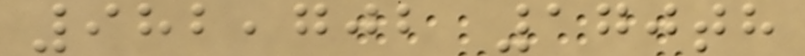982,702 170th
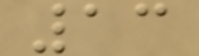13
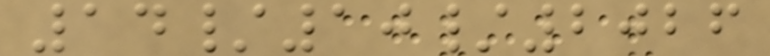14/10/2026
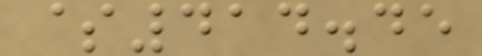$414.45
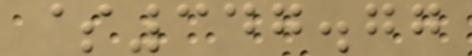$347.77
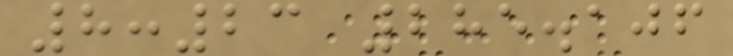8:23 285.106
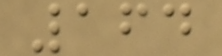164
